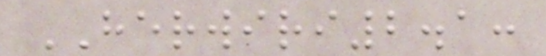HERWIRI2.1:
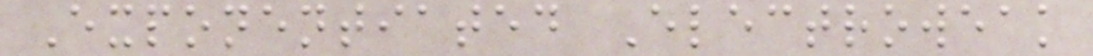Exponentiated Electroweak
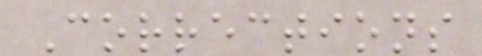Corrections
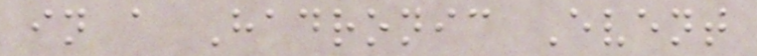in a Hadronic Event
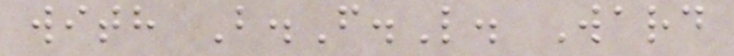with B.F.L. Ward
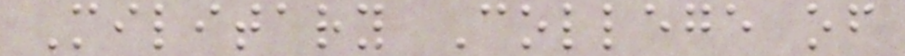Military College of
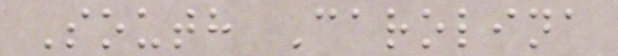South Carolina
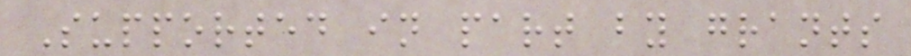Supported in part by grants
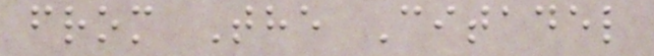from The Citadel
